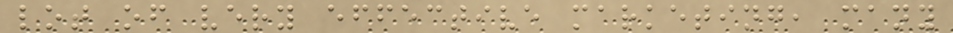lot of very effective marketing, many
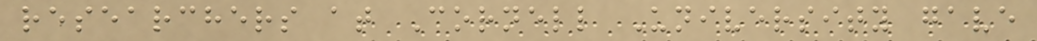researchers at Cornell University gave
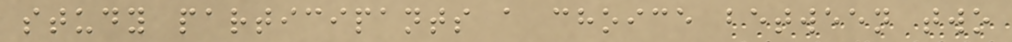study participants a choice between two
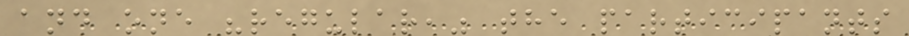and one "regular," the participants
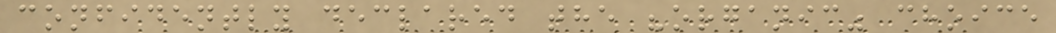confidently declared the "organic" choice
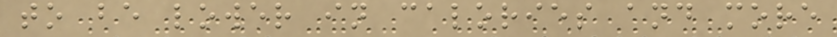to be lower in calories and more
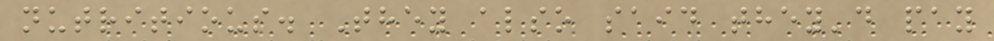nutritious. They also said they'd pay
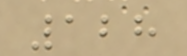128
